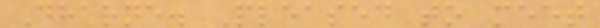Dharne. Pleased to meet
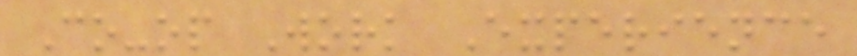Co-op Work Experience
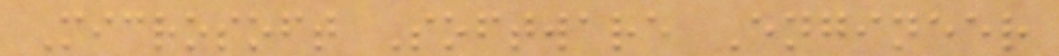Microsoft Software Engineer
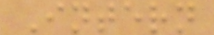Intern
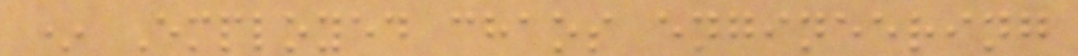* Employed chaos engineering
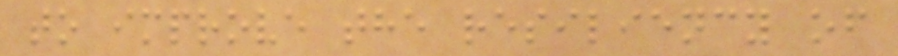to improve the resiliency of
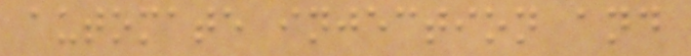automate injection and
